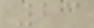23
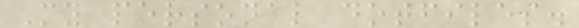My personal dotfiles.
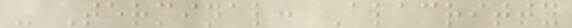- Terminal: Alacritty
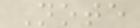Note
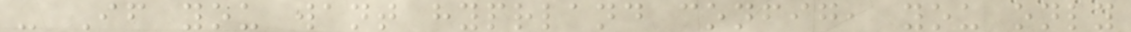- If you want hyprland config, you only
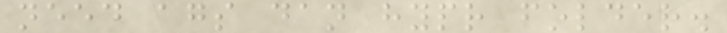need ags dan hypr folder.
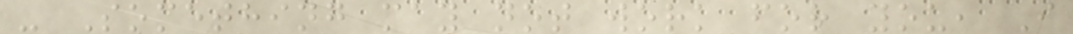- Something may not work for you, I
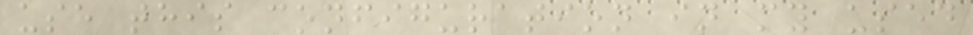use this configuration in my used
